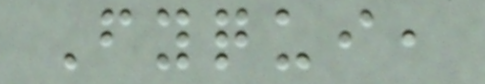Fyqui,
